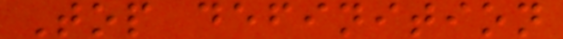Top definition
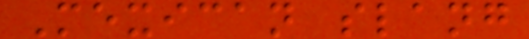Mexican slang
